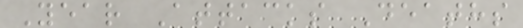Year Attacks Deaths
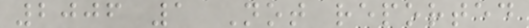2006 1 Not reported
